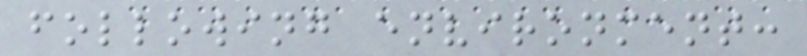following environment:
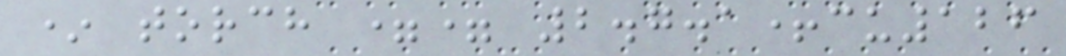* torch == 2.7.1+cu126
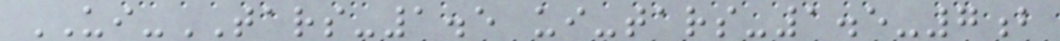UI-TARS-1.5 ui-tars-1.5-7b
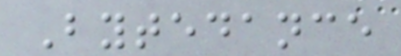Bytedance
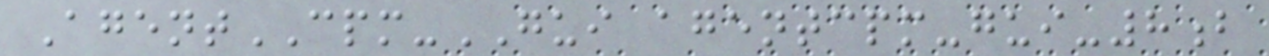AgentCPM-GUI agentcpm-gui-8b
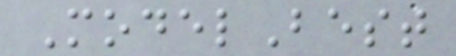ModelBest
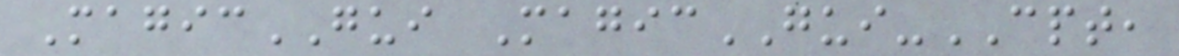MagicGUI MagicGUI-CPT,
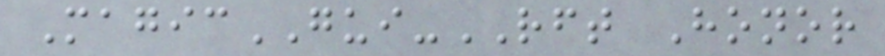MagicGUI-RFT Honor
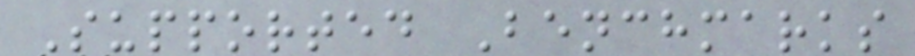Supported Benchmarks
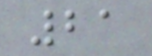21
